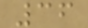36
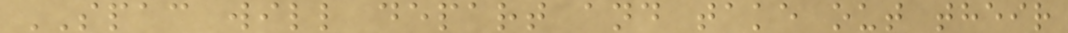SPAC will depart and take out their
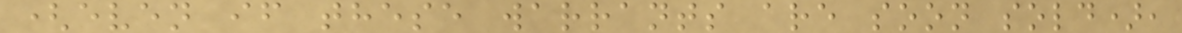(even if these warrants are soon sold),
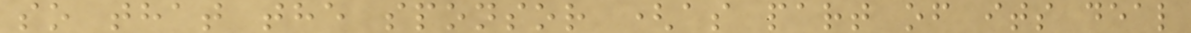so that the sponsor (as part of its deal
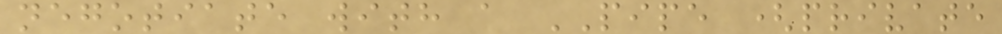negotiate with a PIPE (private
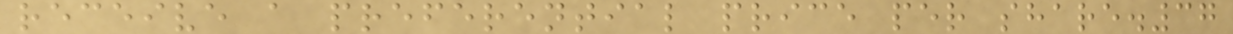receive a preferential price per share.37
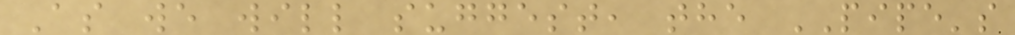As we will suggest, the PIPE's
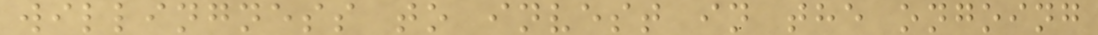willingness to invest in the ongoing
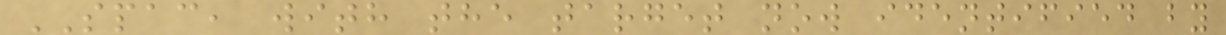SPAC, with the target now identified by
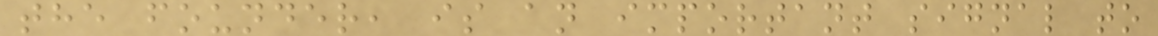the founder, is an important signal to
